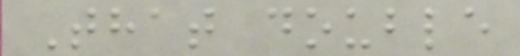That double
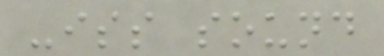-iss sound
